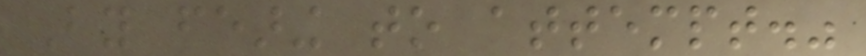By fearing to attempt."
